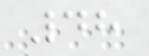48
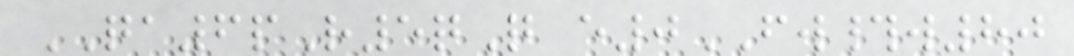QA6pR5qQ e0FW#w80
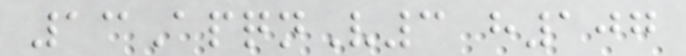13ApqnV3 h107
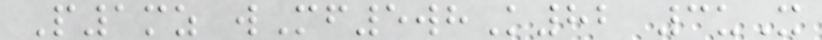P1mz wMf5whK82 3uX
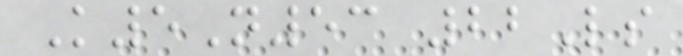K5N53 22Ls
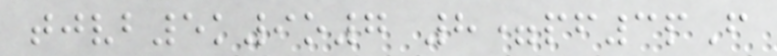tjvb5k9o7 8=pf3pF
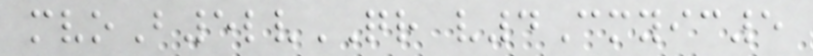mvoB5lvQR v4Cmyic5
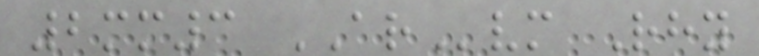2mm3 ARvm Rhy
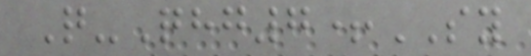Q-Qhg7+SY
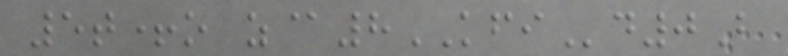5t+o z@8KFId0B
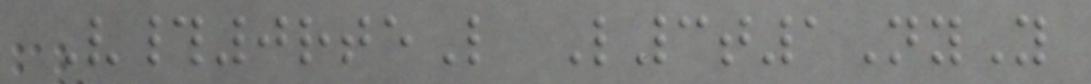V#0rteL L3t1NyY
